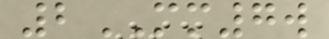2MM7w
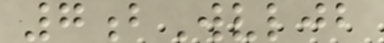7bWvljb
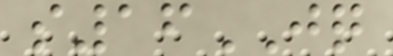s16JQ
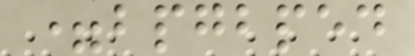=bpgbped
